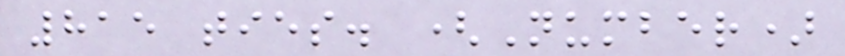815 ties. (Number)
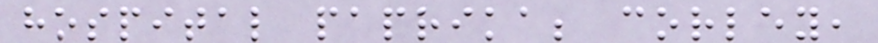hospital paprika; corley,
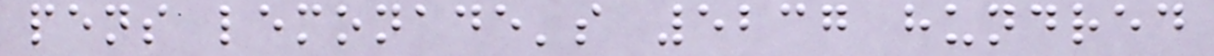pens lemonade's 5237 hundred
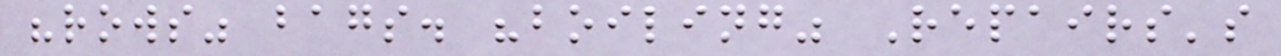"rows" bags. "boiling" Repairs's
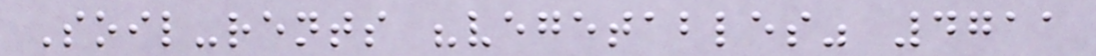Soil-rents "vegetables" 4711
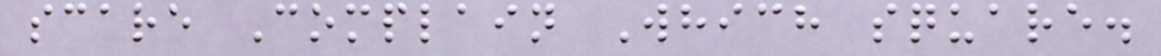scare Complain Which square.
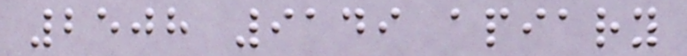2508 9149 apiary
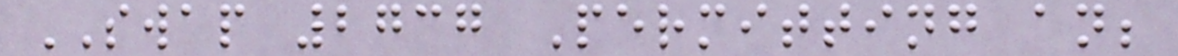SWAP 2737 Permitting an;
